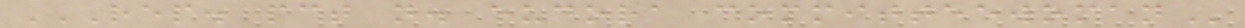REP. PCT N. EUDORA COMMITTEEWOMAN
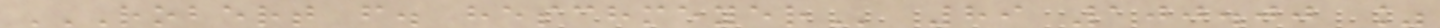ROBERT F. HESCHMEYER 89 100.00 %
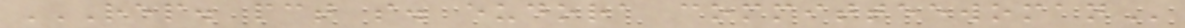REP. PCT S. EUDORA COMMITTEEWOMAN
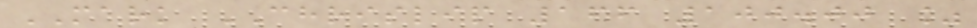MARK CHRISLIP 166 100.00 %
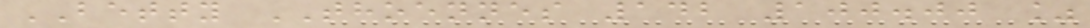BETTY THOENNES 142 100.00 %
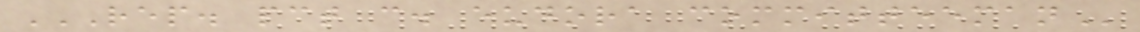REP. PCT C. EUDORA COMMITTEEMAN
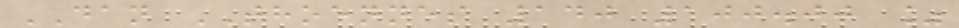DAN THOENNES 140 100.00 %
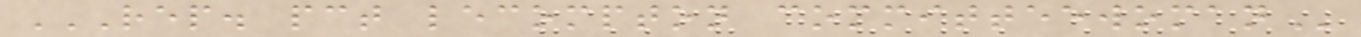REP. PCT LECOMPTON COMMITTEEWOMAN
